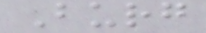Burg
